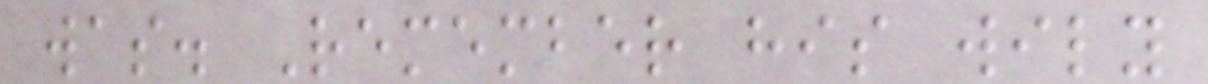was. Remember his wily
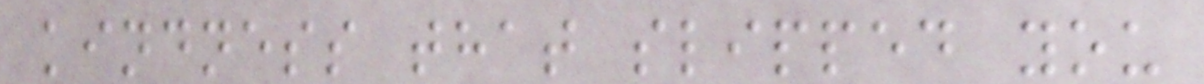kindness that slipped you
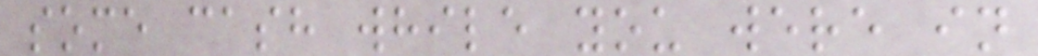some cash while you were in
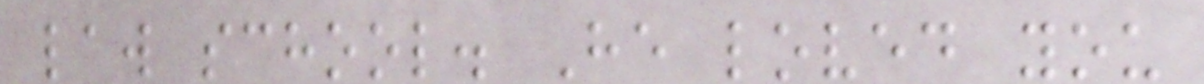law school. He loved you
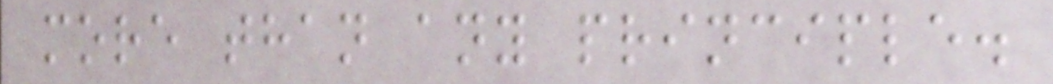more than any principle.
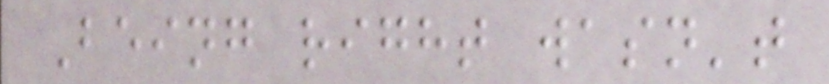Being right wasn't
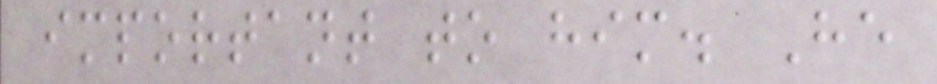important to him. He
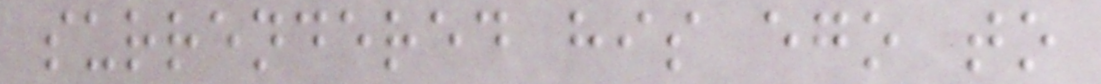surrendered his ego to
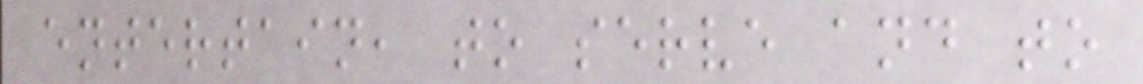entertain, to serve and to
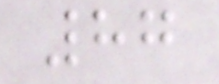87
